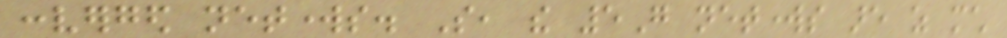converged networks. So, the 5G networks are as much
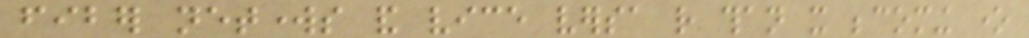fiber networks and vice versa rather than it becoming one
